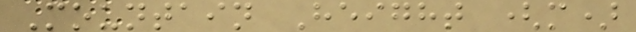Mountain Height (m)
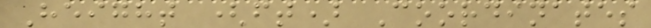Height (ft) Coordinates
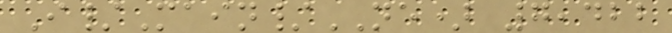I/Main/NE) 7,422
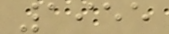1955
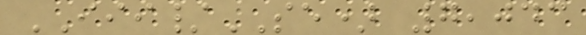III/SE) 7,043
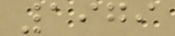1979
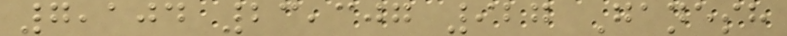7,104 23,307 927 Ganesh
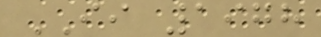II 1978
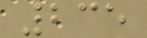235
